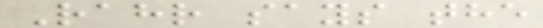Rahr says the
